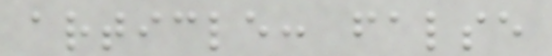article: false
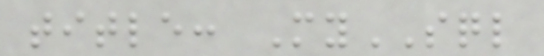title: MySQL
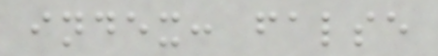index: false
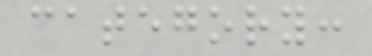category:
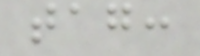tag:
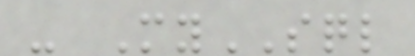- MySQL
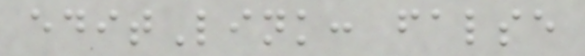editLink: false
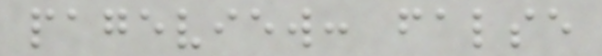pageview: false
